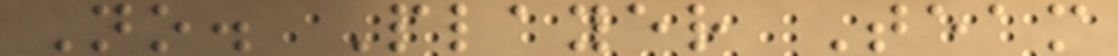No. Player Team
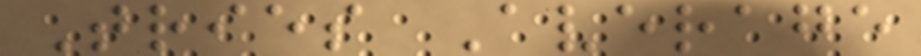Tries Average
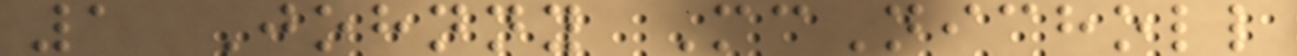1 Johnny McNicholl
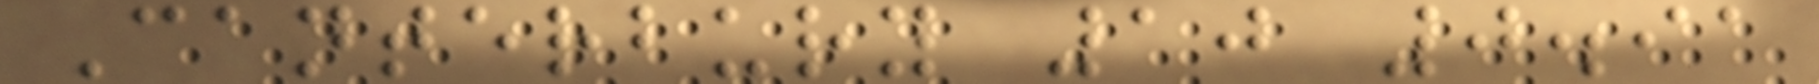Canterbury 10 0.91
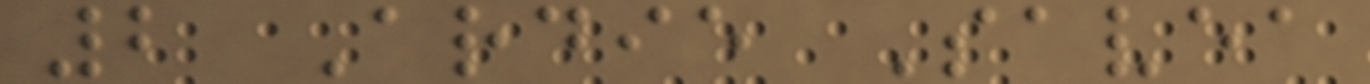2 Ardie Savea
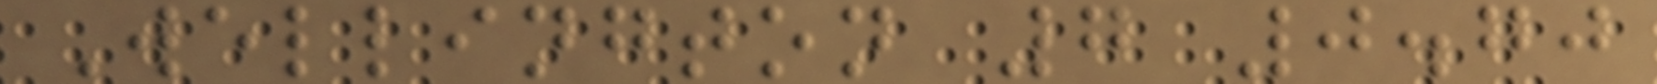Wellington 7 0.70
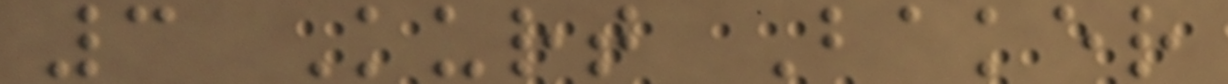3 Kurt Baker
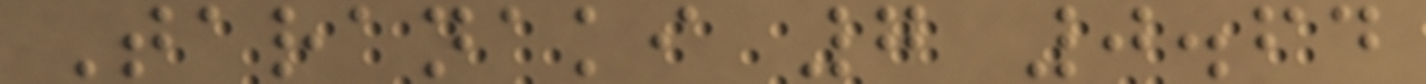Taranaki 7 0.64
